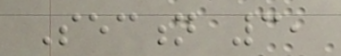Section 3,
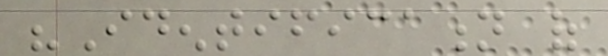"Identification of
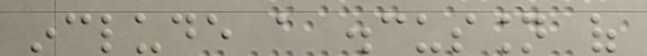include a discussion of
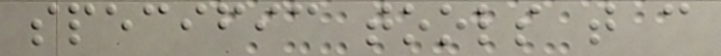specific tools that can
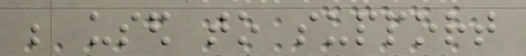be used to support
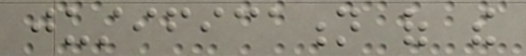justification of the
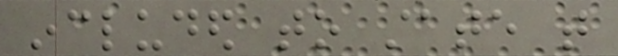included to state that
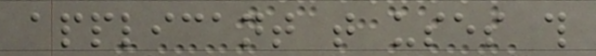applicant that uses this
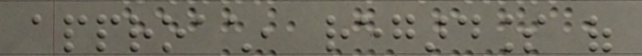approach, regardless of
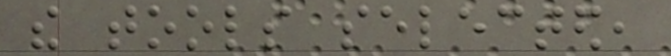the tools selected,
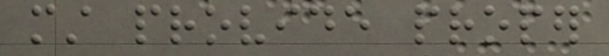must provide proper
